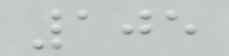105
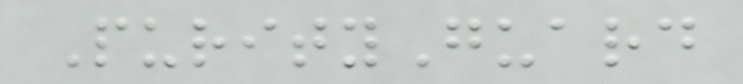PurityGuard
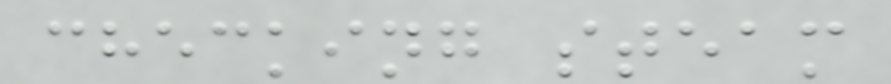checking steam
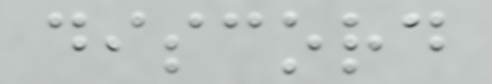discord
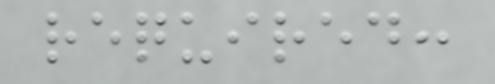required:
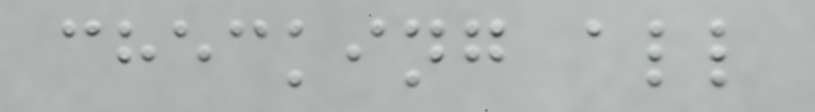checking all
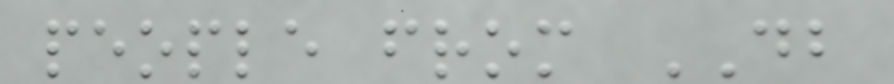people from DB
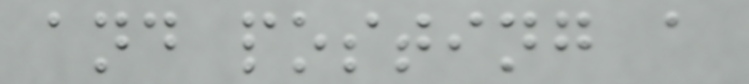and posting a
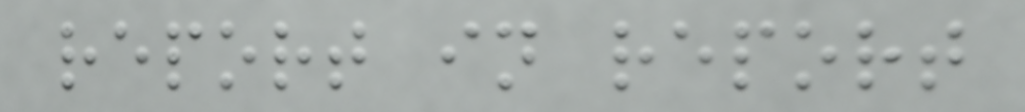report in report
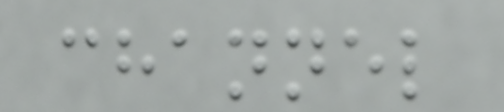channel
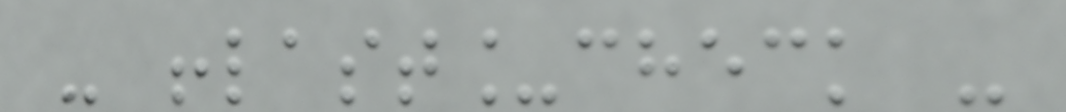- !last_check -
